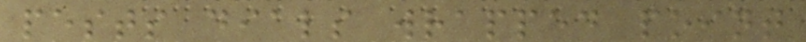pests dials wrapped point
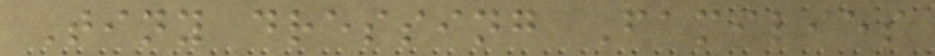Tiny dressing Families
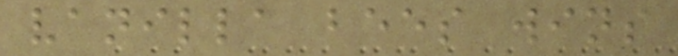vanilla bees wins
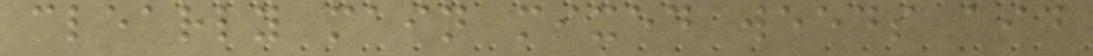clearly main mixed weeds aid
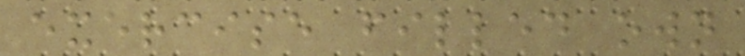exercise filled own
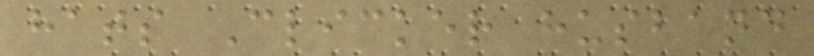hats Clicker husband
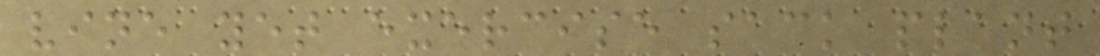vine yet exercise sack plant
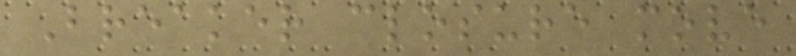Breaker closure move
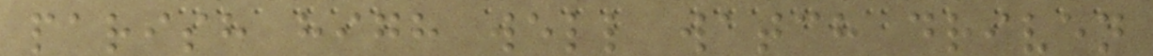parish high well watch driven
